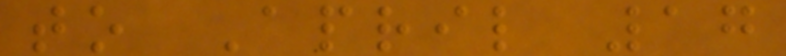to April 17
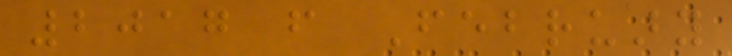2017 from February
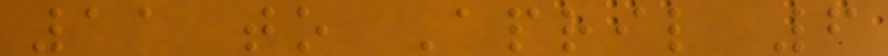11 to April 6
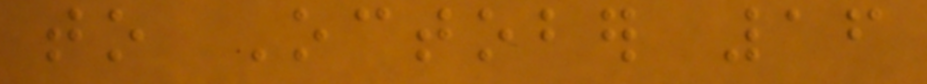to October 16
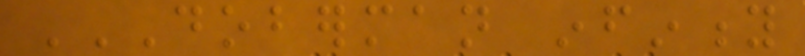DOBERMAN INFINITY
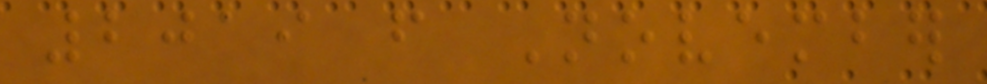2019 from November
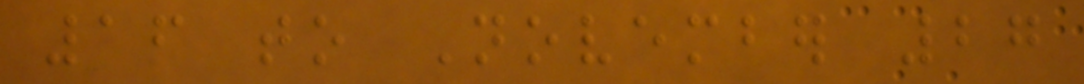16 to November 27
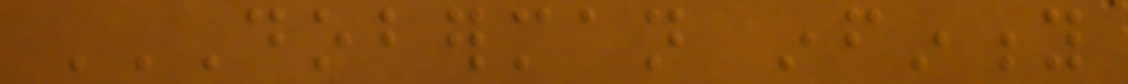DOBERMAN INFINITY
